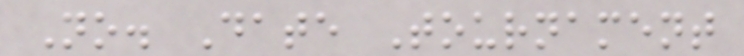No. Date Tournament
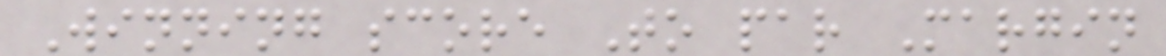Winning score To par Margin
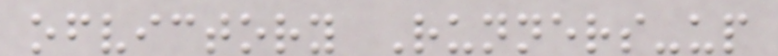ofvictory Runners-up
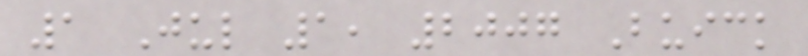1 Jul 1, 2007 Buick
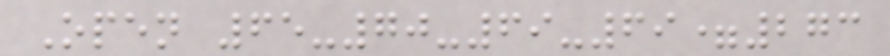Open 65-70-69-69=273
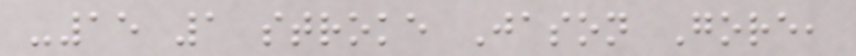-15 1 stroke Jason Gore,
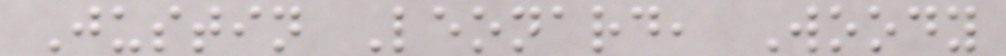Justin Leonard, Woody
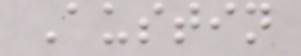Austin
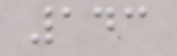143
